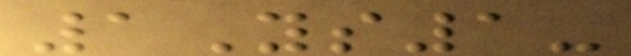1Ys1-
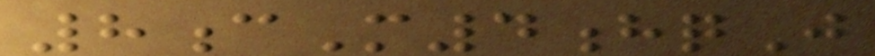8cM4hqJ
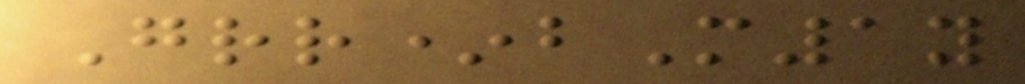Grr*bM1y
